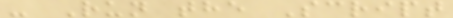- Run the Script
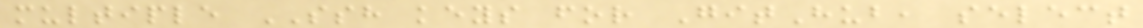multiple SSH keys for GitHub, select
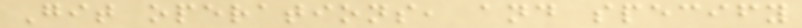Git operations, and specify
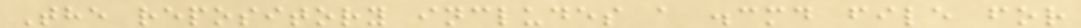The repository includes a .cmd file for
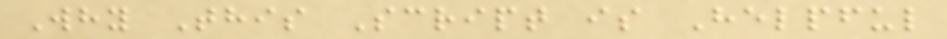Why This Script is Helpful
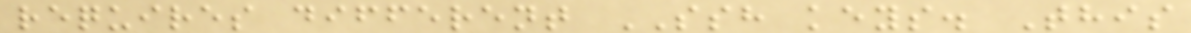requires different SSH keys. This
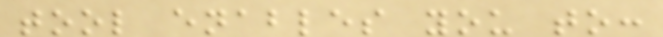tool enables you to:
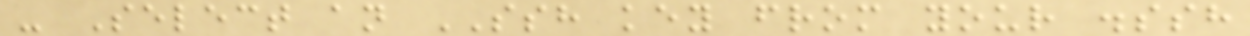- Select an SSH key from your .ssh
